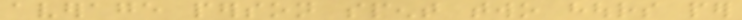average person spent two hours per
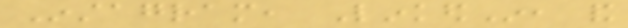Instagram, LinkedIn, and
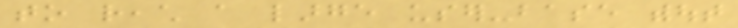to reach a large user-base without
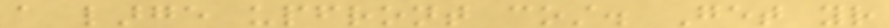a large upfront cost. Get your
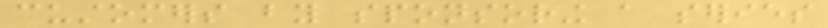customers by sponsoring a series
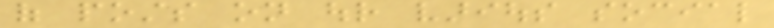of posts on our various social
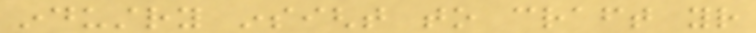industry insight to craft your
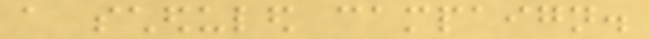a scheduled campaign.
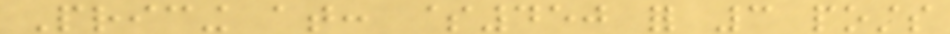Pricing at: $450 for 3 posts
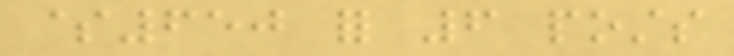$650 for 6 posts
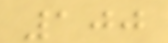100
